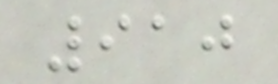910
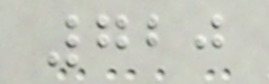720
